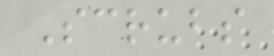Scrubs
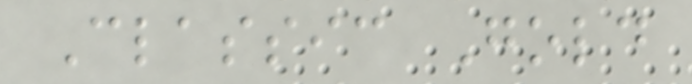Classic Gold
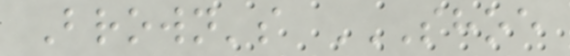Brown's SHOE
